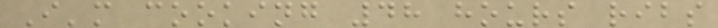I'm cooking 48 hours ribs
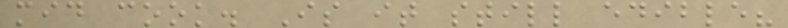mid cook. Is it still edible?
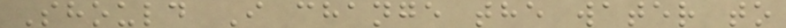Should I change the water to
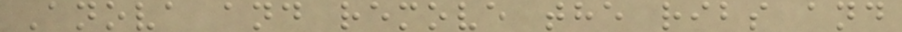Anova and remove the ribs and
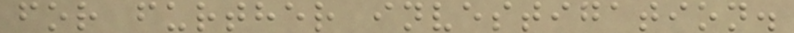for further investigation.
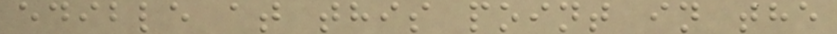edible at this point in the
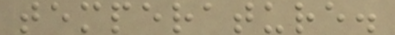temperature.
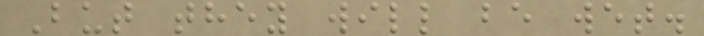But they will be wet.
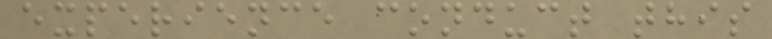experience conduct this
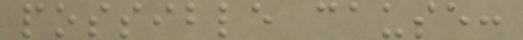possible cause:
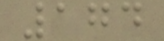174
